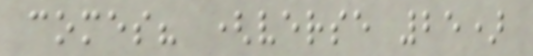comes? (verse 25)
